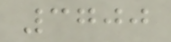3700
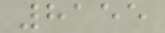8155
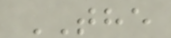THE
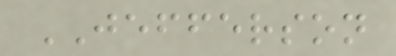JEFFERSON
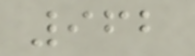962
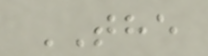THE
